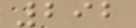292
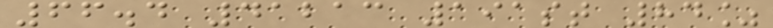66.4 41213 191st 84%
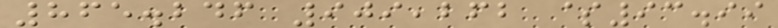865.246 909,262 $93.99
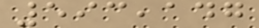593,147
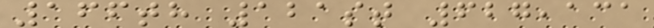166th 121st 627,131
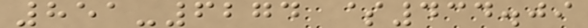851-6274 $434.09
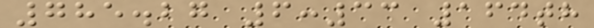785.27 6:33 164th
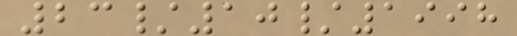23/10/1998
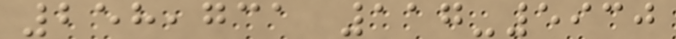258,731 117-5930
